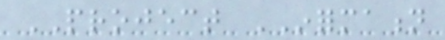PROJECT INFORMATION
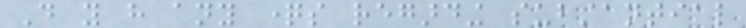Do you have any questions regarding substantial
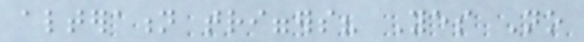alteration triggers? Yes No
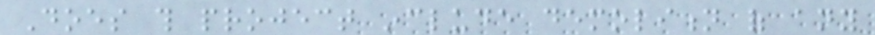Does this project include demolition of any
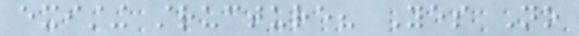existing structure? Yes No
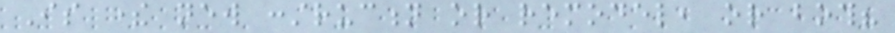Is there new construction or remodel, or both?
